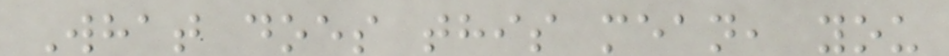What does this mean, you
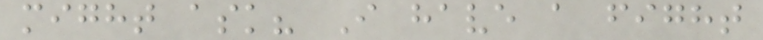might ask? I have a fight
